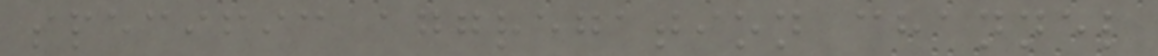specific aggregation channel
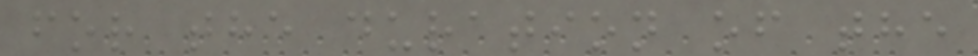for the duration of the
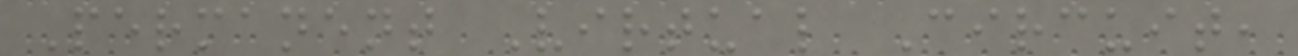Permanent Virtual Circuit,
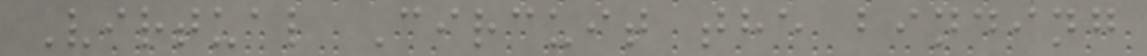Virtual Circuit the binding
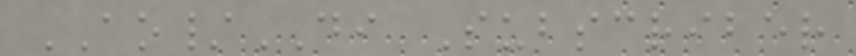AO/DI Subscriber
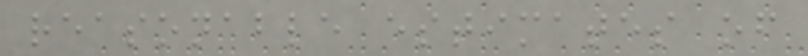reasonable estimates of
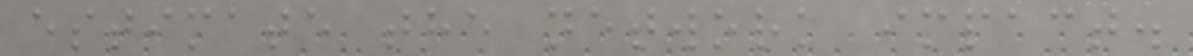estimate the network impact.
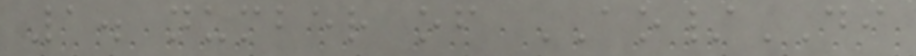1. number of AO/DI
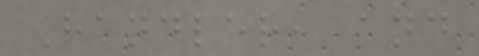Handler, and
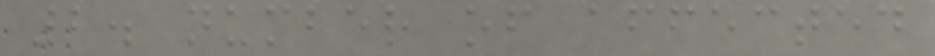2. number of affected
